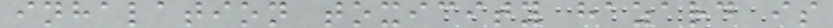inhalation toxicity hazard is
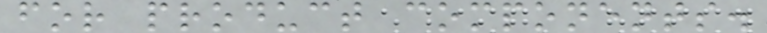for product components.
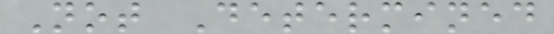Not Determined
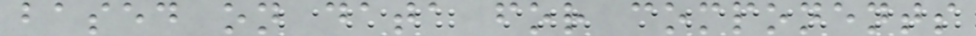based on data for components
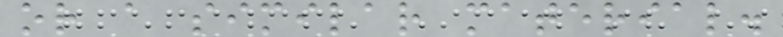or a similar material.
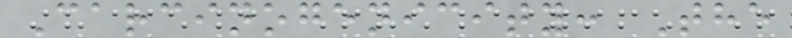Carcinogenicity: The
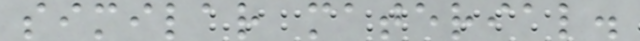similar material.
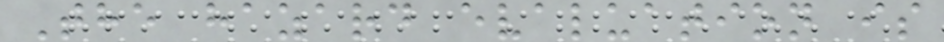The hazard evaluation is
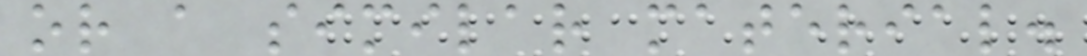or a similar material.
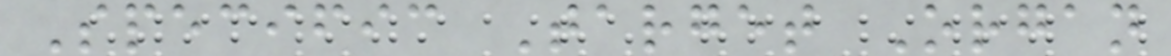Specific Target Organ
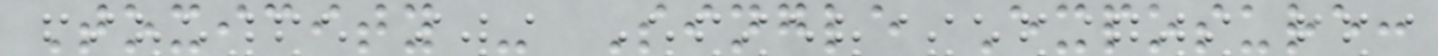Toxicity - Single Exposure:
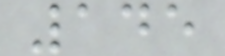145
